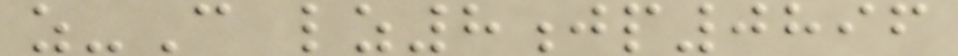z-C lz8jp0896
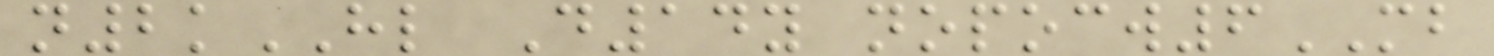n2kHL D14y nopocw6MB
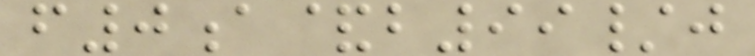f0a&b99/j
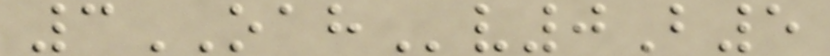3OAHv0B5
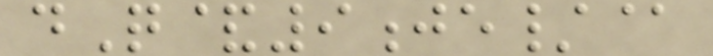dQ&9je/@
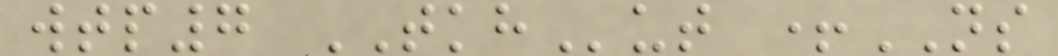wtp7 TKHut +NS
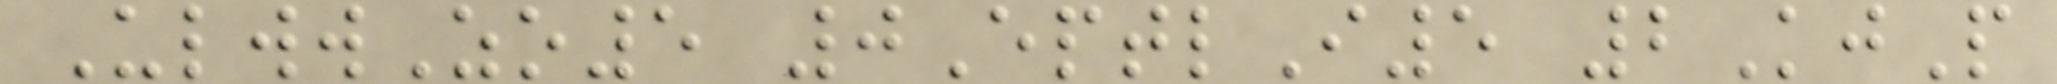UlwwZo5 0EptlI5 2KjP
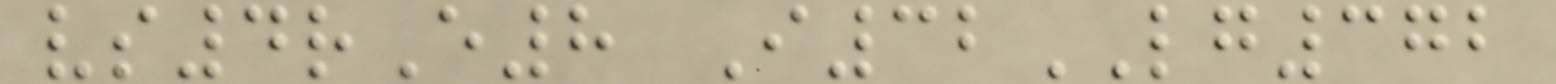vs4rE8 I32LG372
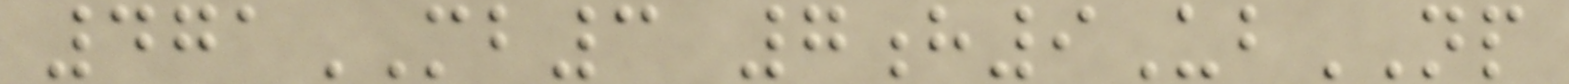471MB3 7h9UbNP
